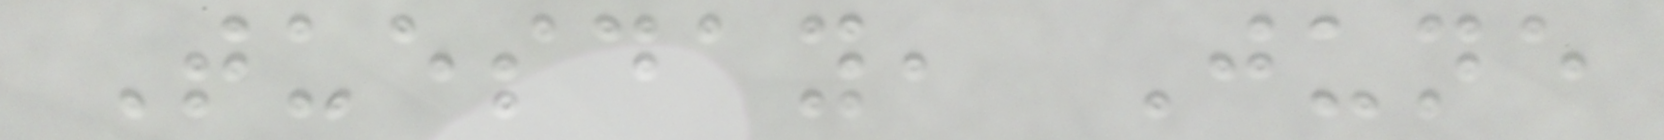Tuesday, June
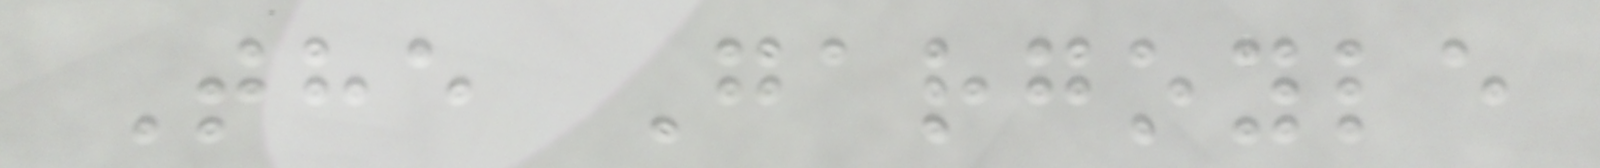The Gargoyle
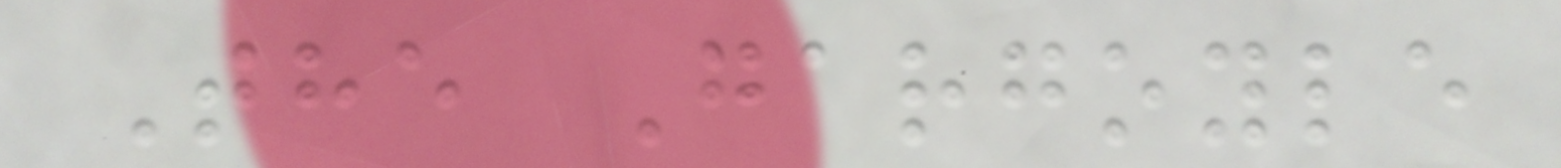The Gargoyle
